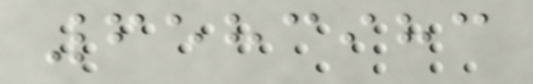6583983
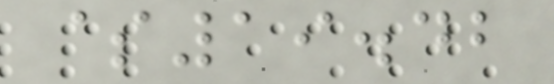$19.42
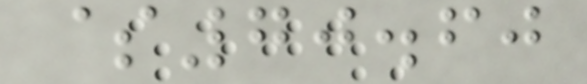$70.60
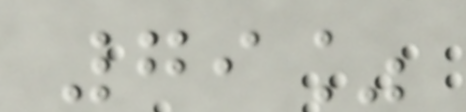79%
